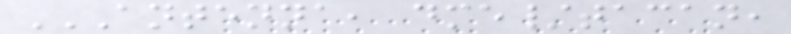ANTENNA, DME/TACAN,
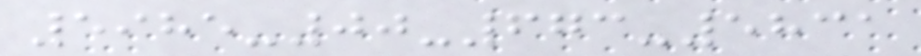5985-00-673-5831
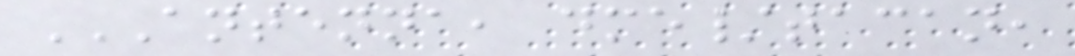ANTENNA, DME/TACAN,
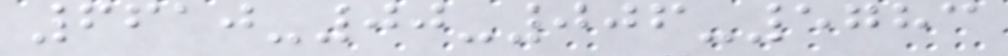6610-00-006-5783
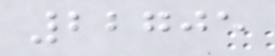22705
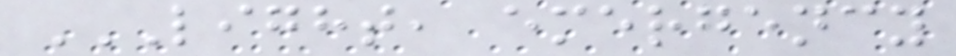LIGHT, EMERGENCY
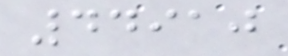44910
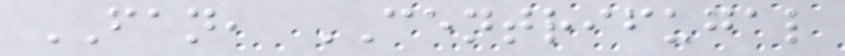FAN, CENTRIFUGAL
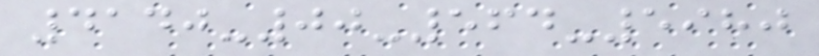4140-00-564-5980
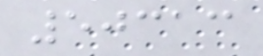50313
